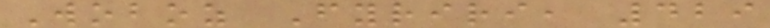Woboz Fyriri, 429
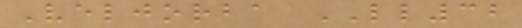Veljorba LL32
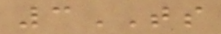3TS
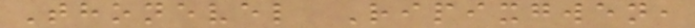Thonevel Ripixgwen,
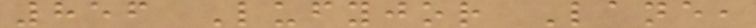856 Lufyjor Lane,
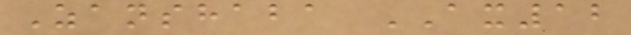Zanshaba AX12
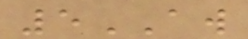5AW
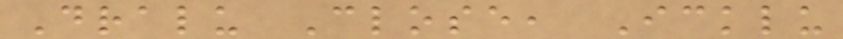Dralu Close, Icklu
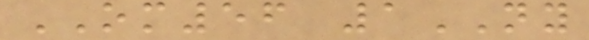OM56 1NY
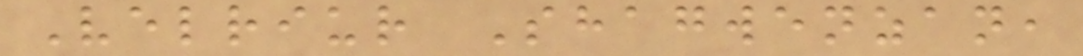Velriur Shagwenzan,
